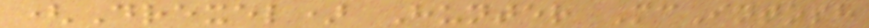(Drexel) Hunter McIntosh
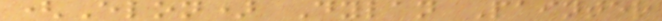(Elon) Dylan Painter
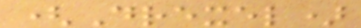(Drexel)
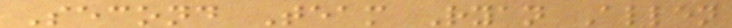Second Team Ryan Allen
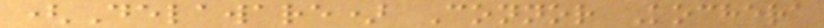(Delaware) Connor Kochera
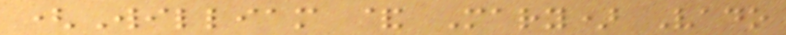(William & Mary) Vado
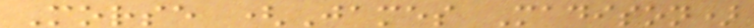Morse (James Madison)
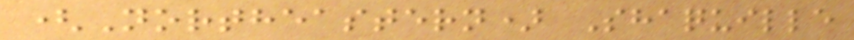(Northeastern) Shaquille
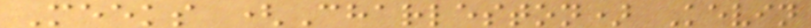Meeks (Charleston) Kevin
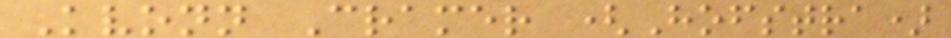Kvonn Cramer (Hofstra)
